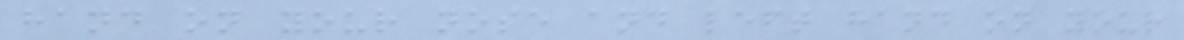hand on your nose and left hand on your
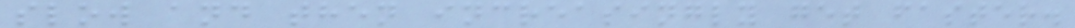slow and then increasingly get faster.
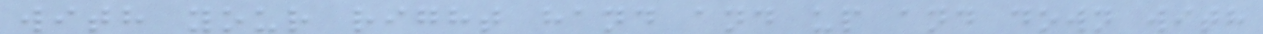with your right hand and up and down with
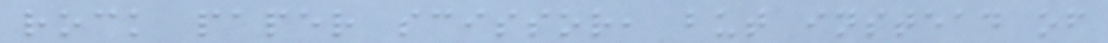rock paper scissor, but instead of
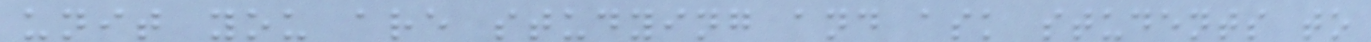unit you are studying and ask students to
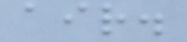air.
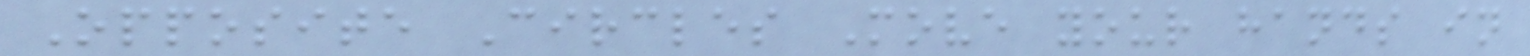Opposite Circles Move your hands in
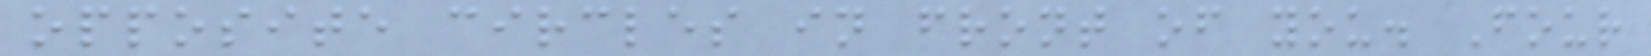opposite circles in front of you. Four
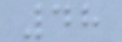48
